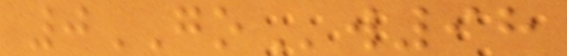0GOw98
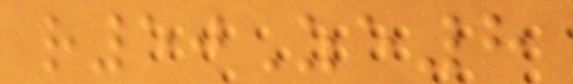r50Ze8
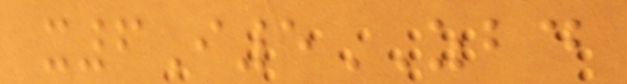x6I5ZBD
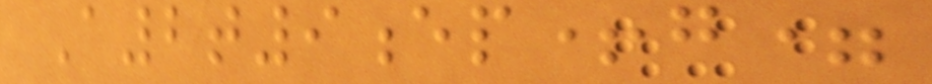A2t9ep+g=
